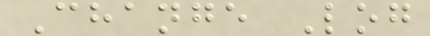Change Log
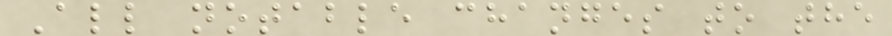All notable changes to the
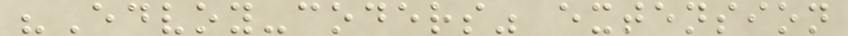"Edvoy-coders" extension
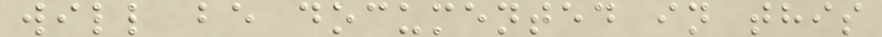will be documented in this
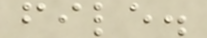file.
